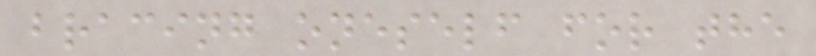bracing oneself for the
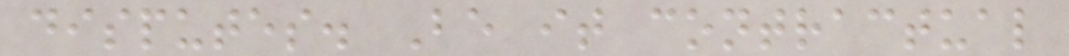disputes. Be it contractual
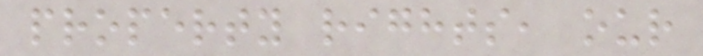property rights, our
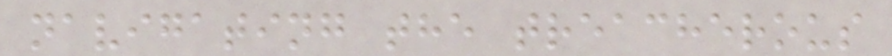navigating the treacherous
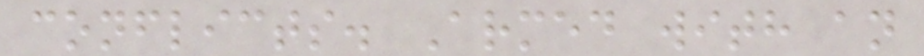conflicts. Armed with an
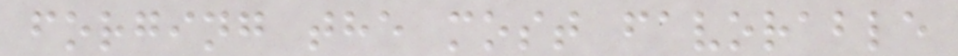forging the most favorable
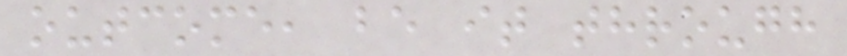outcome, be it through
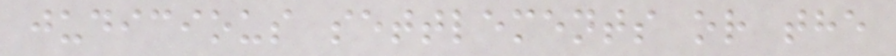judicious settlements or the
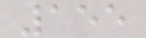155
